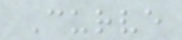Curve
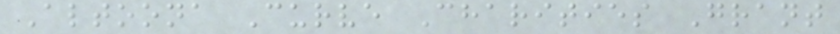Altoona Curve Charities Grant
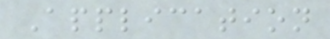Application
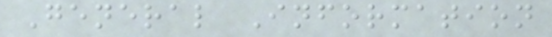General Information
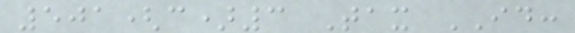501(c)3 Tax ID:
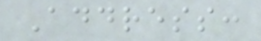Address:
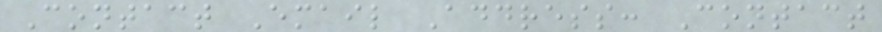Contact Email Address: Contact
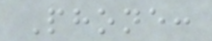Phone:
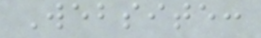Website:
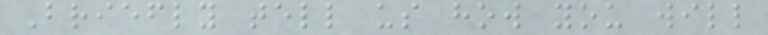Briefly tell us how you will
